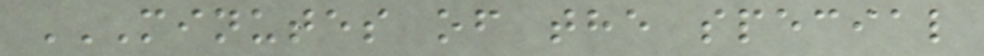MINUTES OF THE SPECIAL
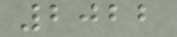2022
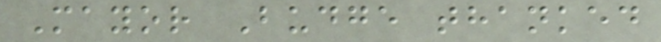Mayor Budge thanked
